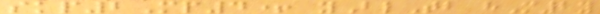skp2Mp4+ yBlTb hM2y
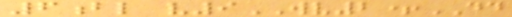6bl v9WV2+DD
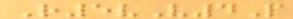R5vV4P
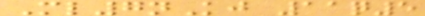Ml7nKj 11q5
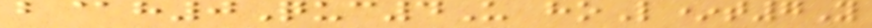b@h0Quc4U hoL*t7Y
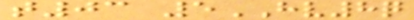t03 5HV8q
